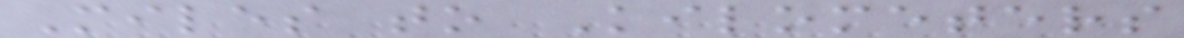Miles to Kilometers
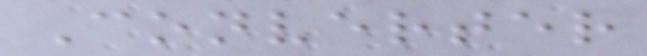Converter
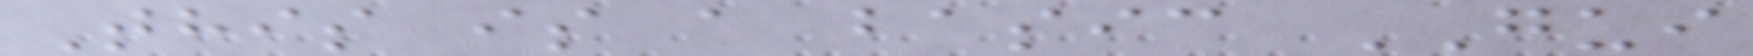This is a basic GUI
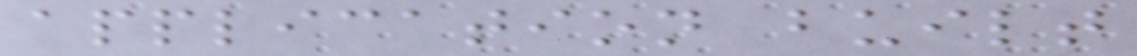application built
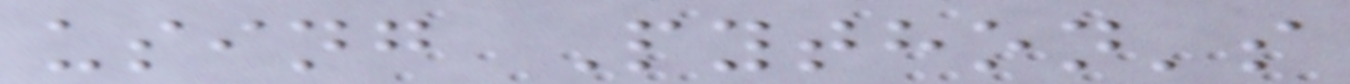using Python's
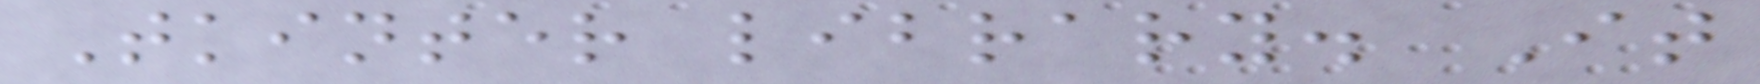Tkinter library. It
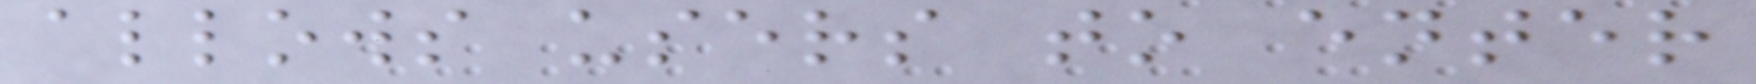allows users to enter
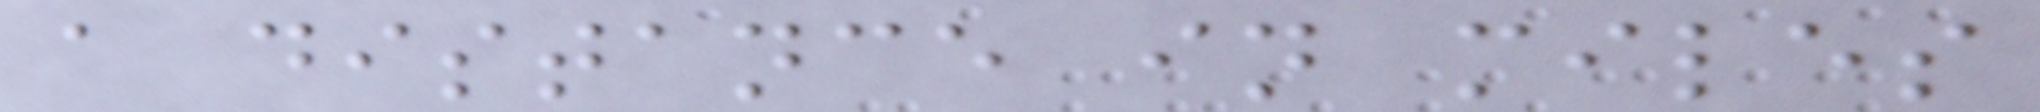a distance in miles
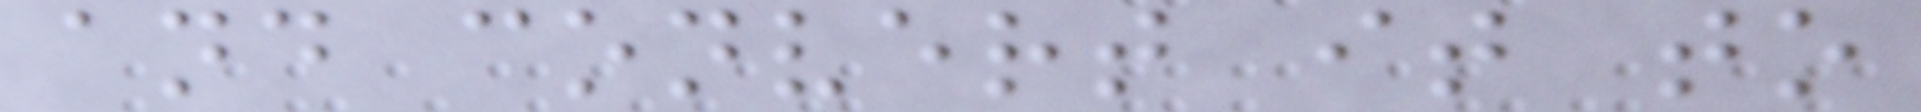and convert it to
